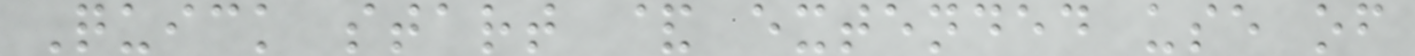Quick start & extended use of
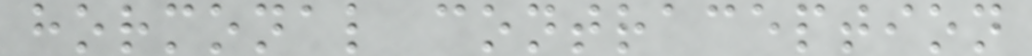hormonal contraception
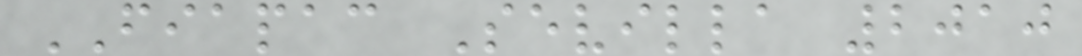FIAPAC Sevilla 2010
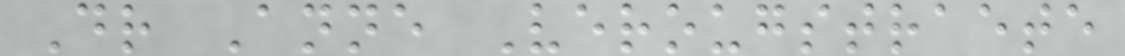Dr Anne Verougstraete
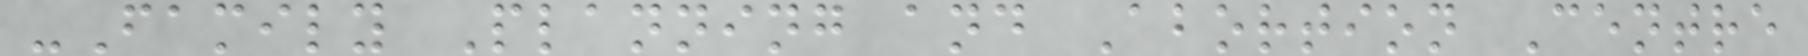-Family Planning and Abortion Centre
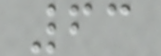63
